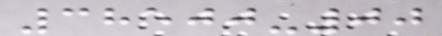38500-00
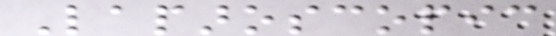Laparoscopic
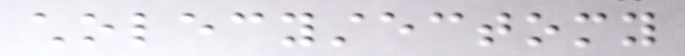cholecystectomy
